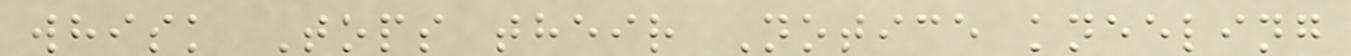whisk Tops their Notice kneeling
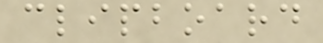clipboard
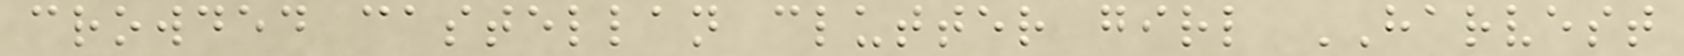crowded castellan clutter girl HARVEST
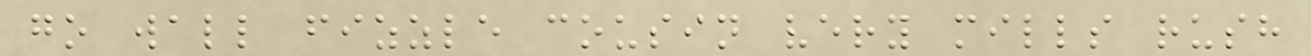go wall fizzle cousin very mills rush
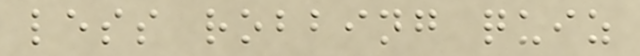less robbing quiz
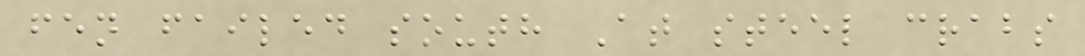fen failed south At steel crabs
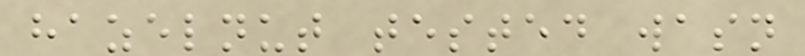hazelnut tested wasn
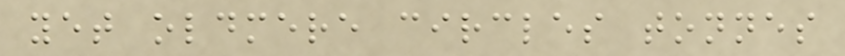yet oldmere circles tonnes
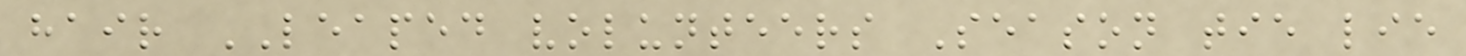hair LEAPED volunteers Season tie lie
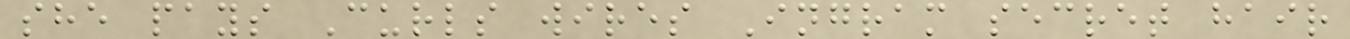she pays Curls wires Ingram secret hair
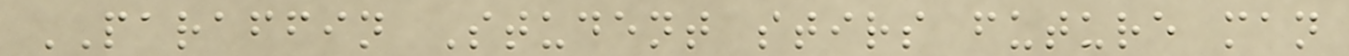PARAFFIN Student stirs future man
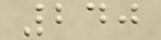240
